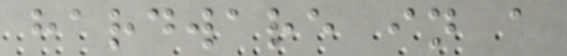hardware in a
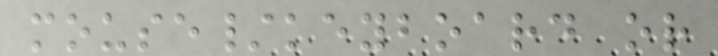mouse/keyboard or
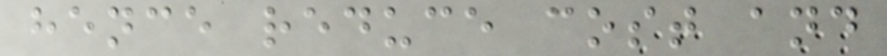hence reduce cost and
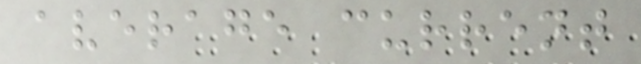average current
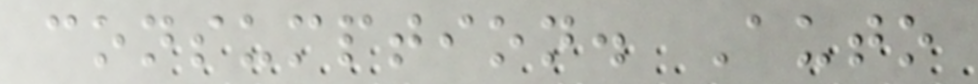consumption. Auto
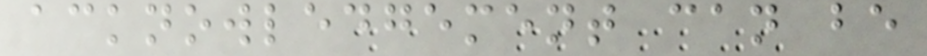acknowledgement can be
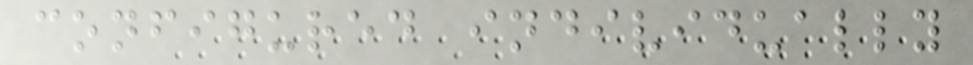configured individually
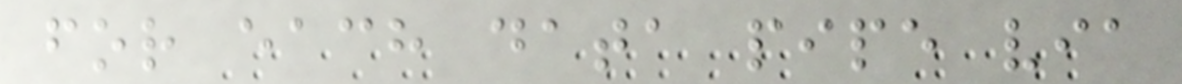for each data pipe via
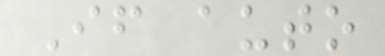If auto
